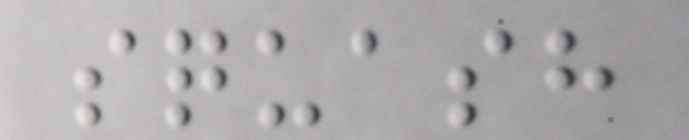squash
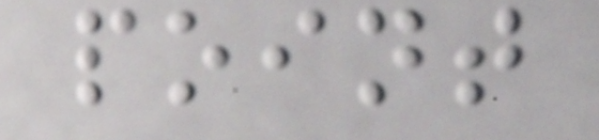point
